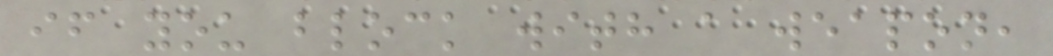if you block with a weapon,
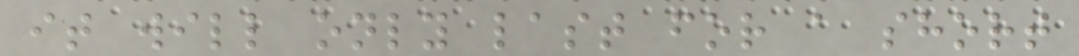it will only last for a short
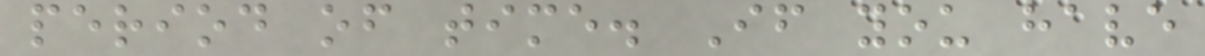period of time. If you have
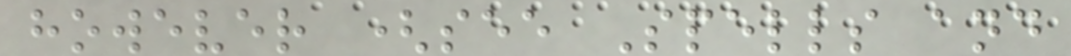however (see Spells and
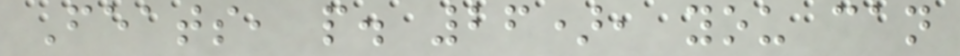Feats, p. 26), you can
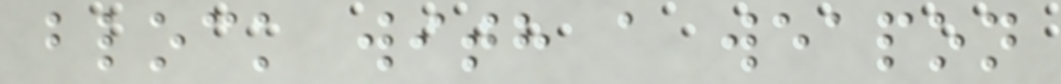block with a weapon
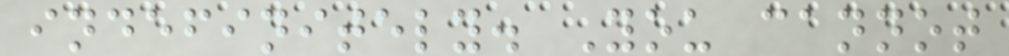indefinitely. You cannot
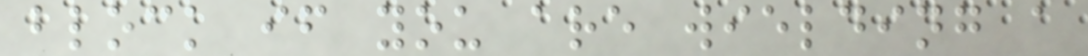block if you are wielding a
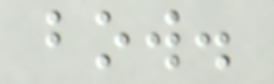bow.
